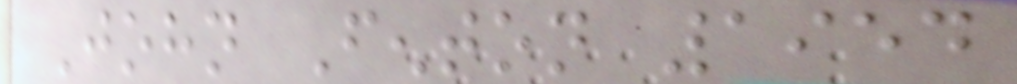John Fenton 1954
